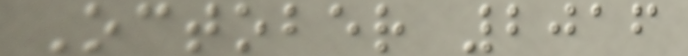October 2016
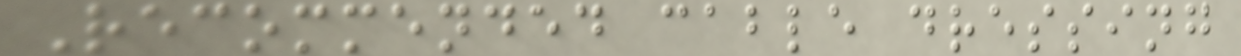Recommended cable dressing
